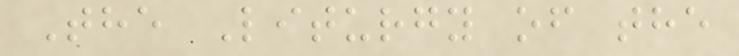The Liturgy of the
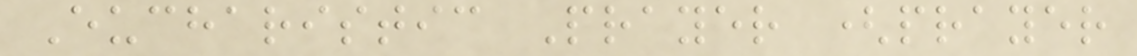Eucharistic Prayer (prayer
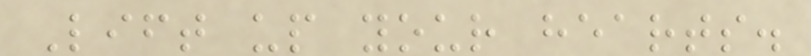Lift up your hearts.
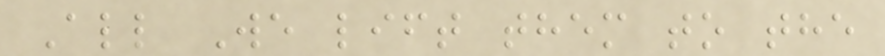All We lift them to the
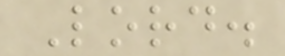Lord.
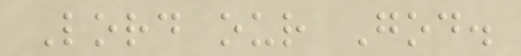Lord our God.
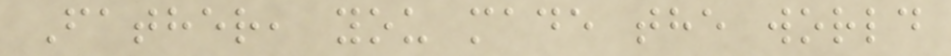Father, you made the world
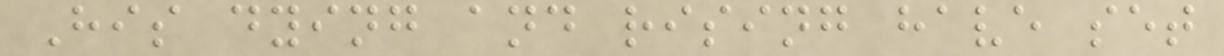His dying and rising have set
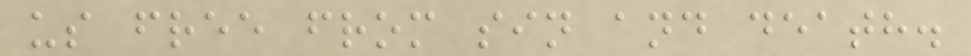us free from sin and death.
